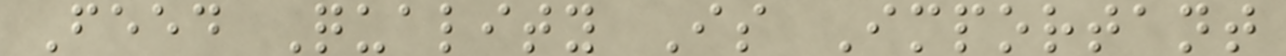Feed Quality Is Important
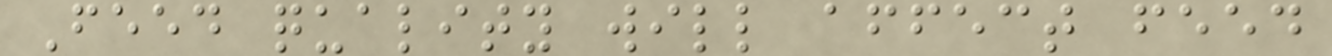Feed quality will affect feed
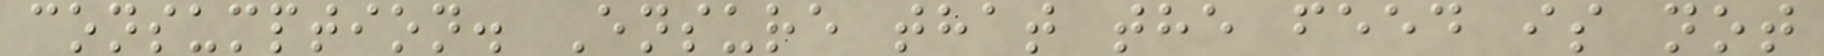consumption. Ensure that the feed is not
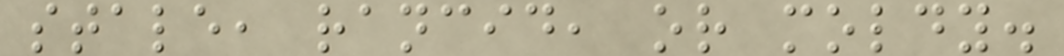stale, rancid, or moldy.
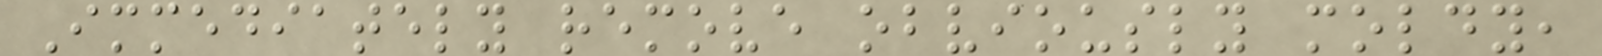Immediately remove obviously moldy,
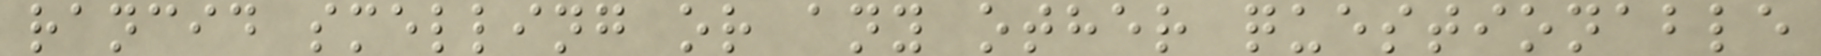rancid smelling or any other questionable
